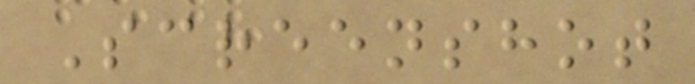Screenshot
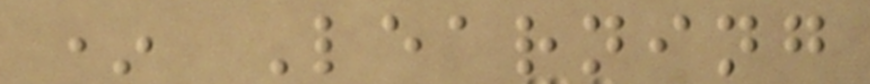* Learning
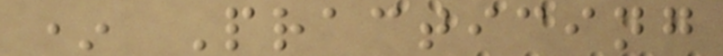* Practicing
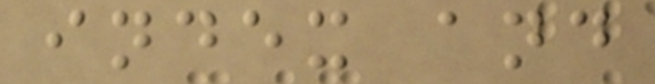index and
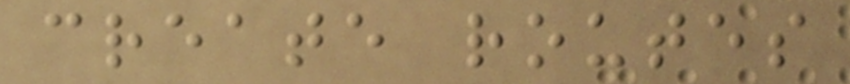create routes
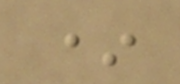*
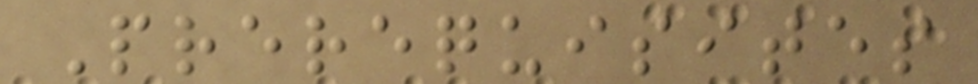Prerequisites
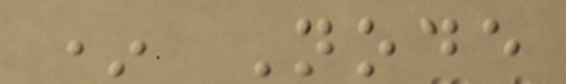* Node
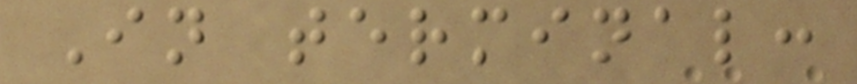In terminal:
